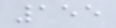155
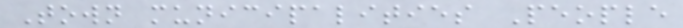Town municipalities People
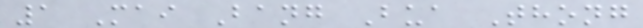1 Mai Bang Bua Thong
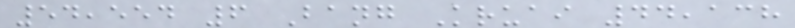54,554 6 Bang Kruai 44,138
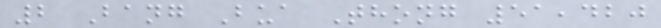2 Bang Bua Thong 51,420
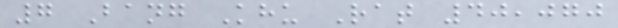7 Bang Khu Rat 40,070
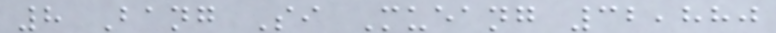8 Bang Si Mueang 32,880
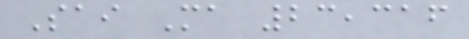Sai Ma 23,316
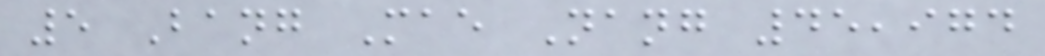5 Bang Mae Nang 45,974
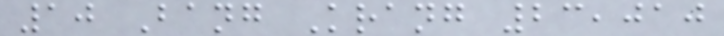10 Bang Krang 23,010
